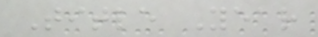Title Year
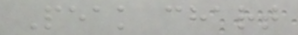Peak chart
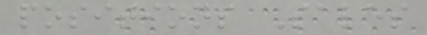positions Sales
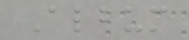Album
